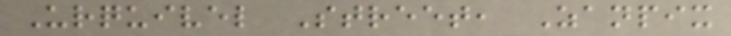Urquivel Street, Zanpix
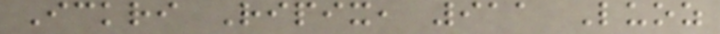Ickri Ripix, 911 Luoz
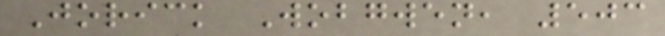Jorick Wobgwen, 503
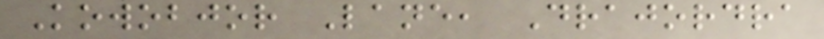Kowobjor Lane, Drajordra
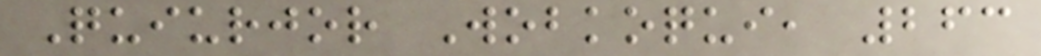Quiurjor Wobkoqui, 263
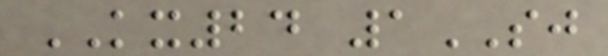KX24 1SJ
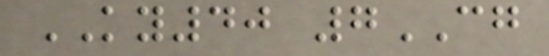KY40 7CG
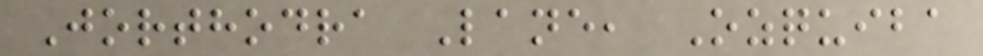Jorthodra Lane, Ozquiba
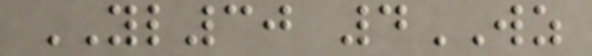YL30 4WZ
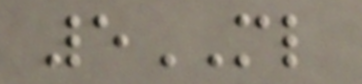5ML
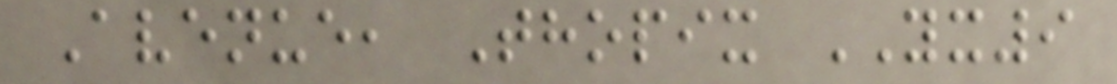Avenue, Thopix YX9
